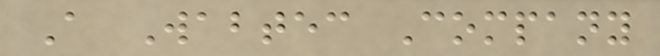A Wabtec Company
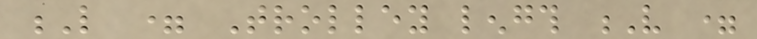L = Trolley length V =
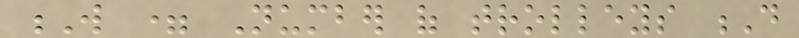W = Number of trolleys D
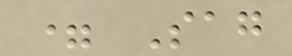= Sag
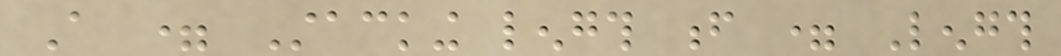A = Stacking length f = Length
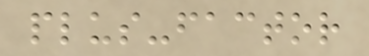plus-factor
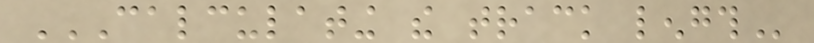CALCULATING THE TRACK LENGTH
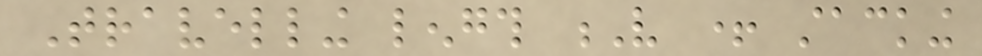Travelling length V + stacking
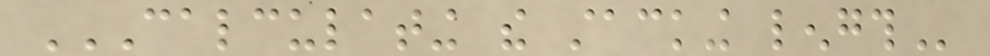CALCULATING THE STACKING LENGTH
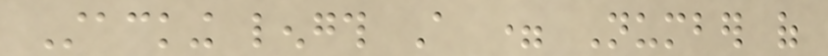Stacking length A = Number of
